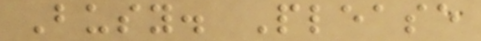Busy. Please
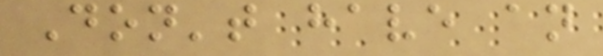Don't have an
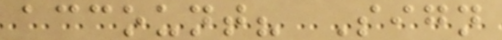account? Sign
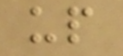up
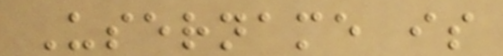Username is
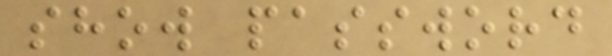show password
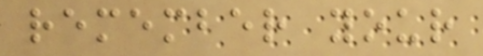remember your
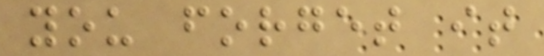you forget it
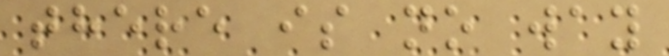there is no way
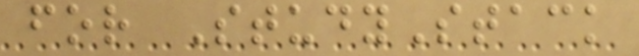for StudyStack
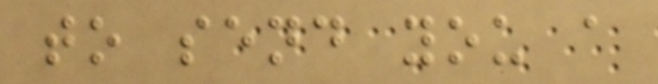to send you a
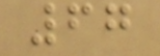67
